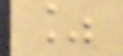%
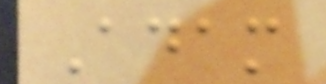Adam
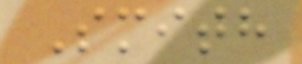Smith
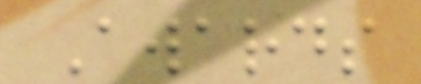Awards
